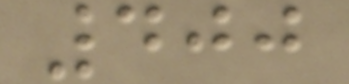400
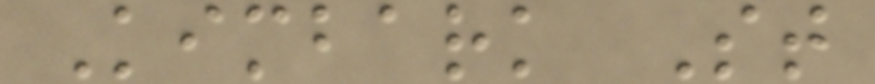Kimbark St
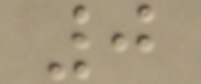0
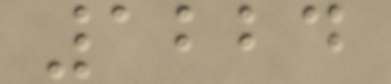1224
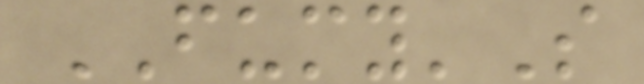FUMY'S
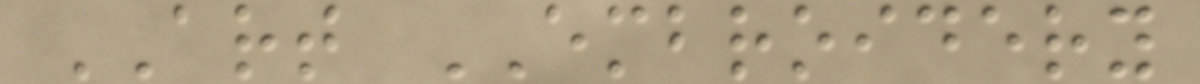ART EMBROIDERY
